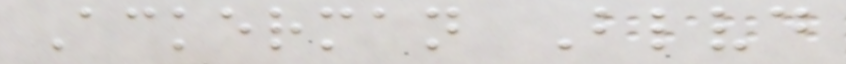Ackerman Blvd
